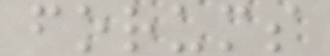forums
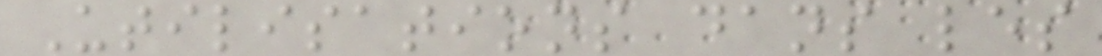Utilisations dans les
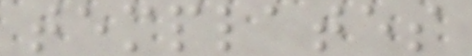templates
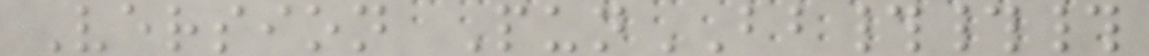Version PunBB###
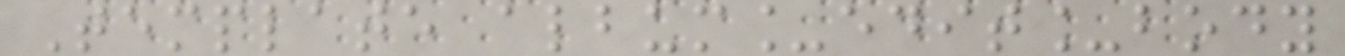Template album_edit_body
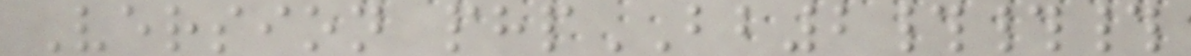Version phpBB2###
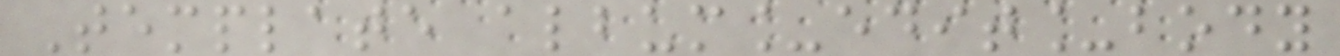Template album_edit_body
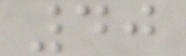40
